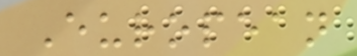European
